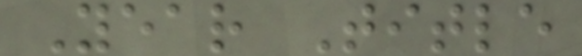Year Title
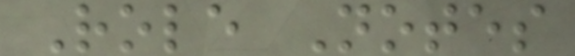Role Notes
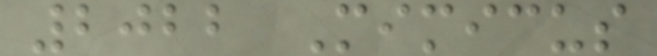2022 Mimicus
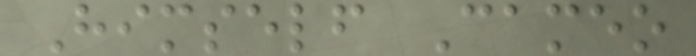Himself Cameo
